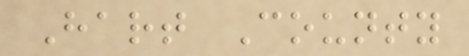Hart County
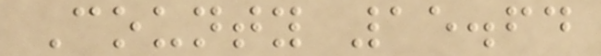County 15.64
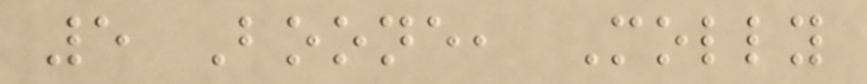5 Boone, Molly
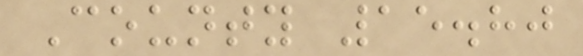County 15.80
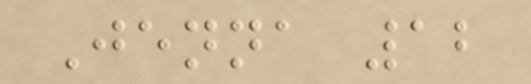Jenna 12
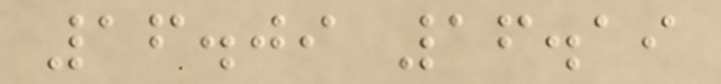16.09 16.19
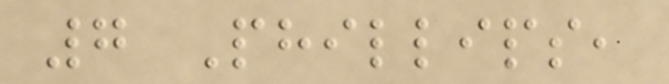7 Phillips,
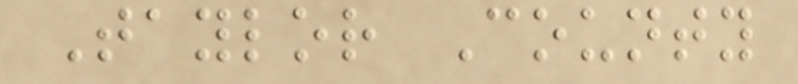Taylor County
